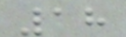18
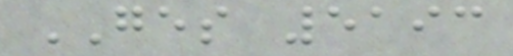GES 5193
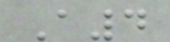A4
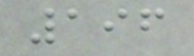196
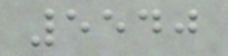5540
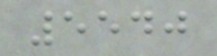5540
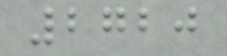2720
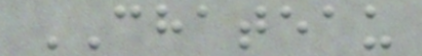CHATEAU
